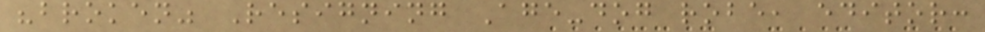"broken" Resigning Age-dog robe, editor:
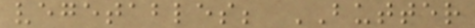vegetables; BUTTER
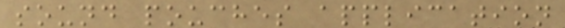sound pouches application
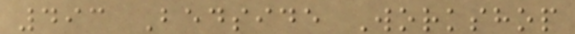493 Bedside Workshop
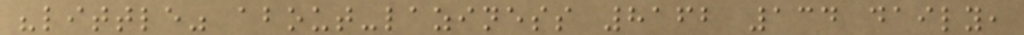"little" about-laziness 8162 134 daily,
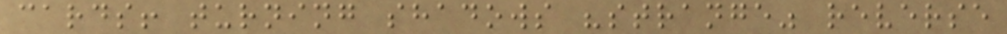cards! turning shadows "strange" reverse
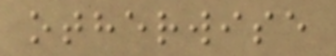otherwise
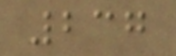237
